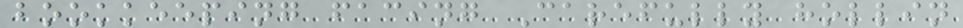bookkeeping facing Carefully hollin
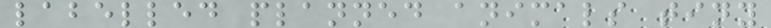labelled planned animals tiny
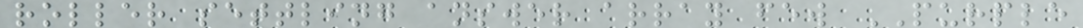roller settling answer array few PURPLE
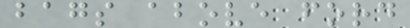bags above ford
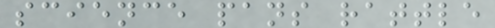science pans rattle
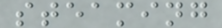steaming
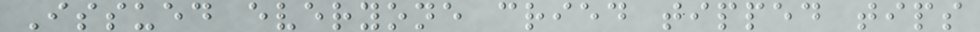Issued everyone cried tipped tips
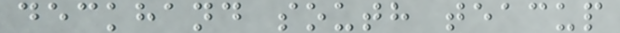deckhand south teacup
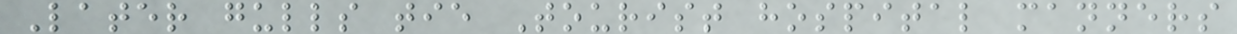Later gulls tie Tourist hospital manners
